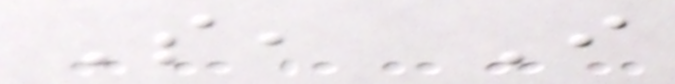So, I
